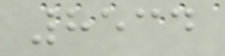8534
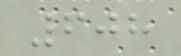608
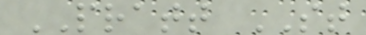PRATT ST
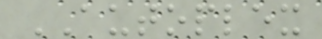AUTOPLEX
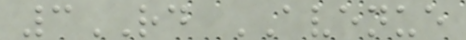3RD AVENUE
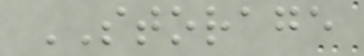STORAGE
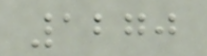1270
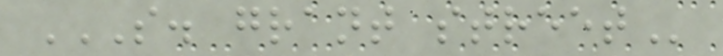S. GRANT STREET
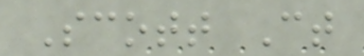Scott Ct
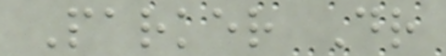Parker Dr
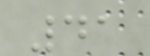41
